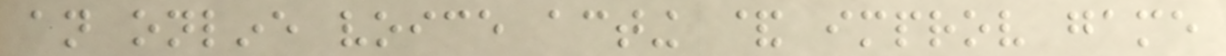an online voice acting & improv game
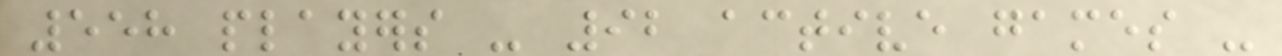558 players - 92 active games -
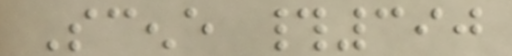Scene #390
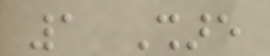1 Share
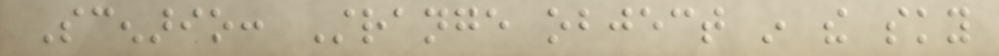Scenario: Strange object in the sky
